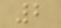2
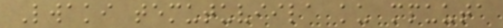Lwaki temutuviila ku mpuuta
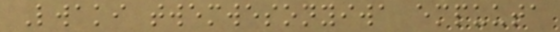Lwaki twemwesonyiwa empuuta
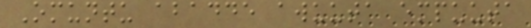Omuntu abadde awuuta empuuta
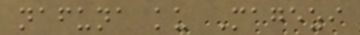nafuna ku Magezi
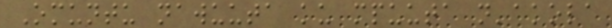Omuntu nawuuta ku mpuuta n'akola
